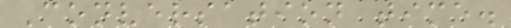Conversation time.
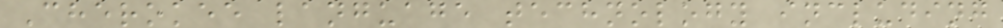Cherokee language technology including
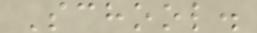School.
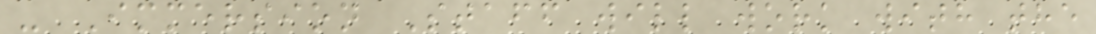- Immersion Staff will work with the
